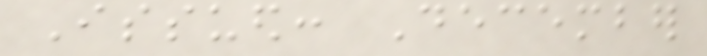Issued: December
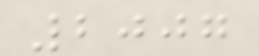2007
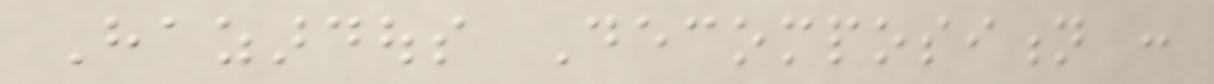Hazardous Decomposition :
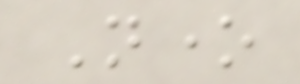None
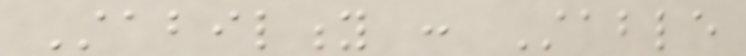Stability : Stable
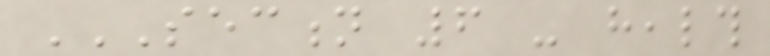SECTION 6 - HEALTH
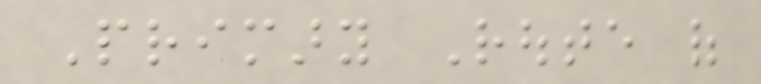Primary Route of
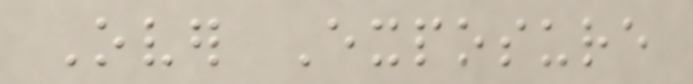Over Exposure
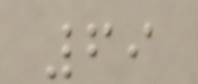69
